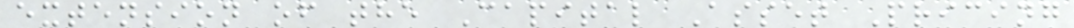extension of the Capital Asset Pricing
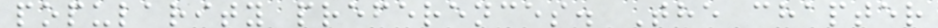popularity preferences. The chapter
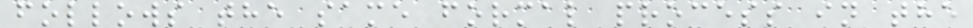follows the same formal process in the
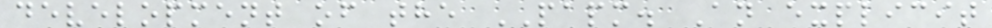development of the PAPM. An explicit
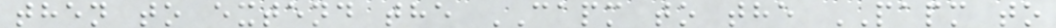then to extend the CAPM to the PAPM to
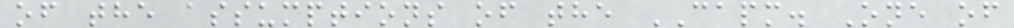of the assumptions of the CAPM. One of
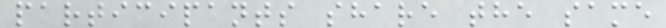participants share the same
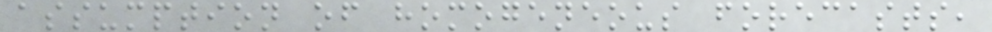assumption of homogeneous forecasts,
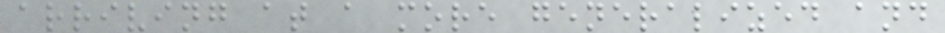arriving at a more generalized and
